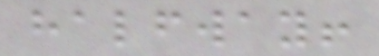halfway!
